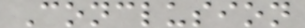Conclusion
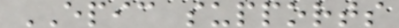EPIC supports
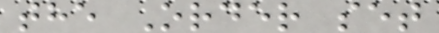the Order set
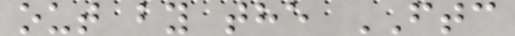out by the FTC
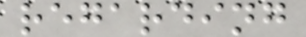regarding
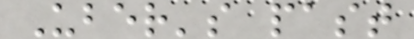Uber's past
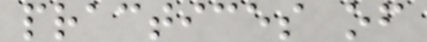practices of
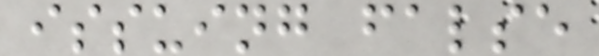issuing false
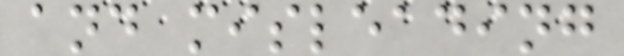and misleading
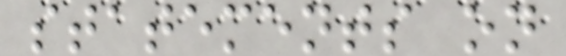statements on
